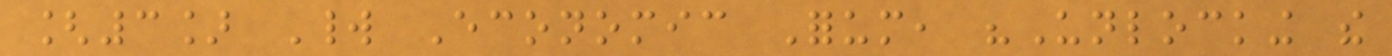[3] World Economic Forum, "Unlocking the
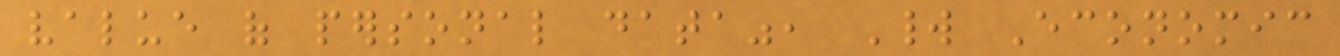value of personal data", World Economic
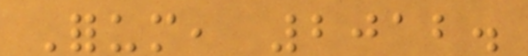Forum, 2012.
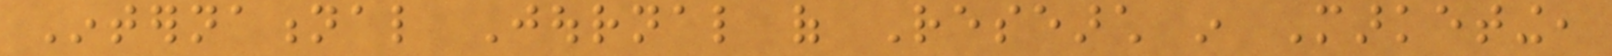International Journal of Research in Marketing,
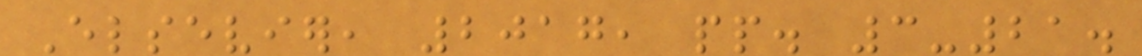Elsevier, 2017, pp. 3-21.
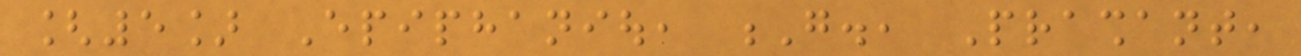[5] Epiphaniou, G., Prashant,
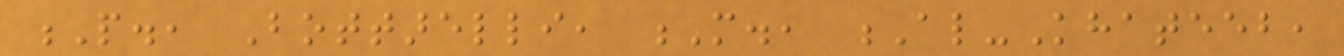P., Bottarelli, M., Al-Khateeb,
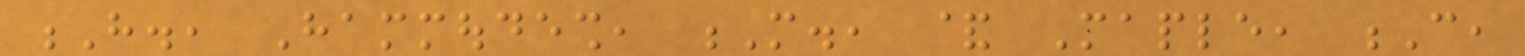H., Hammoudesh, M., & Maple, C,
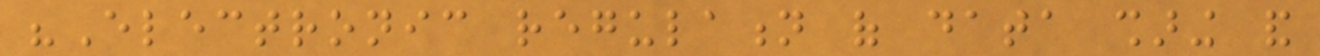"Electronic regulation of data sharing and
